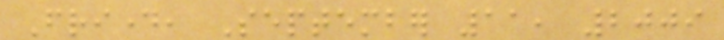Friday, September 11, 2009
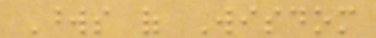Words of Wisdom
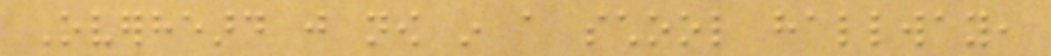Overheard just now in a school hallway,
